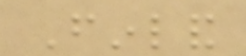Finland
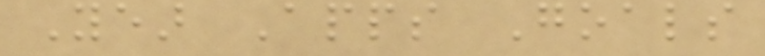Year Apps Goals
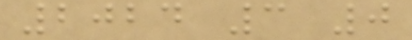2024 3 0
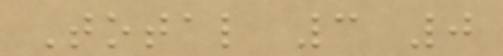Total 3 0
